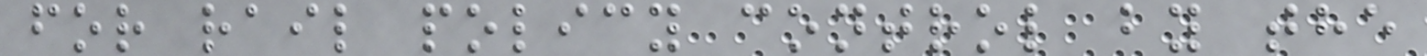for rail policy control by the
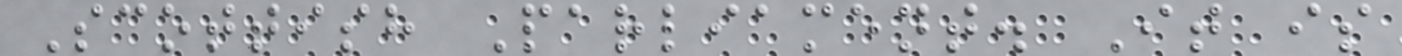Scottish Parliament. It is
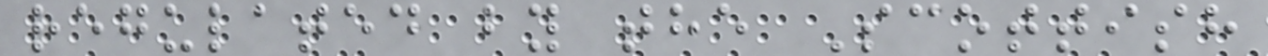regulated by the Scottish
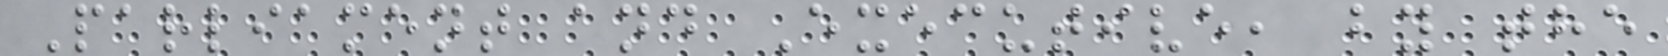Parliament and Executive, by the
